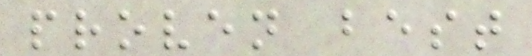proven best
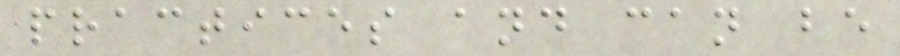practices and can be
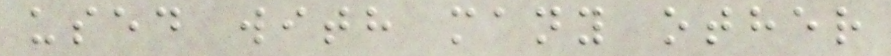used with many other
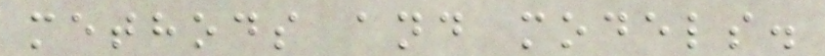methods and models.
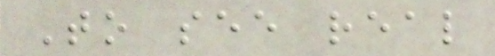To see real
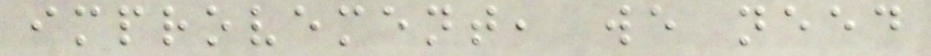improvement, we need
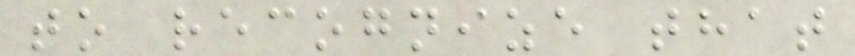to recognize that
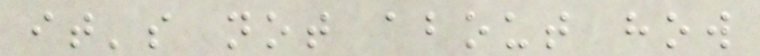it's not about how
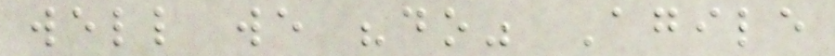well we "do" Agile
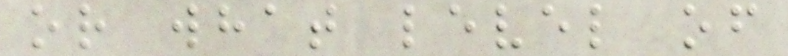or what level of
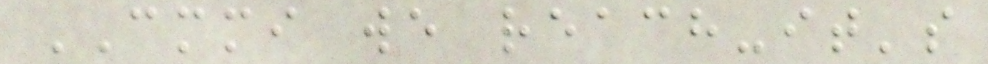CMMI we reach-it's
